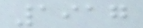1917
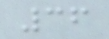36
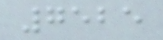7525
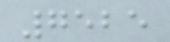7525
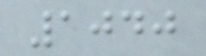1040
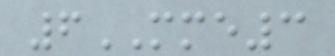6MME3
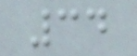34
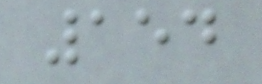154
